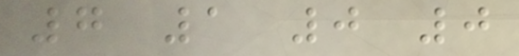7 1 0 0
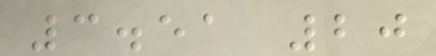3.51 20
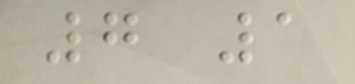7 1
